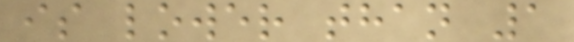is lower than 1
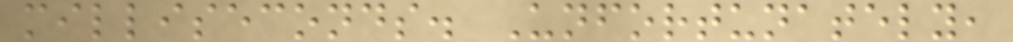milliseconds. Unfortunately,
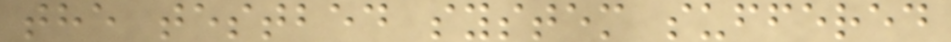the testbed system suffered
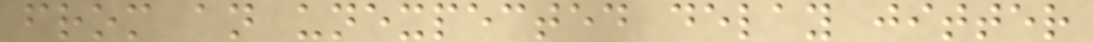from an unexpected delay jitter
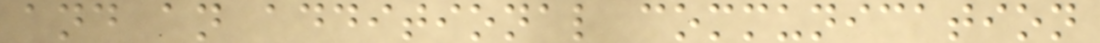and an additional communication
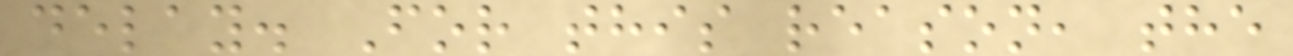delay. For this reason, the
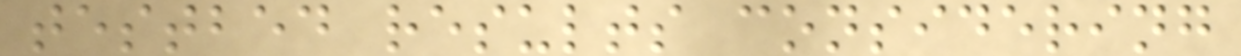testbed results considering
